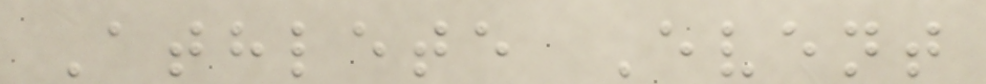Athlete Event
